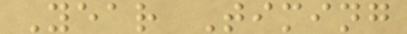Year Timing
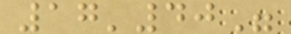17'40"
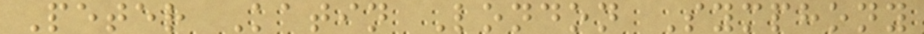Peter Katin London Symphony
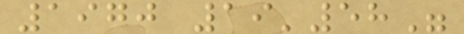1970 19'58"
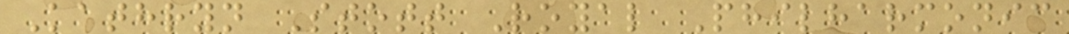Kathryn Stott Royal Philharmonic
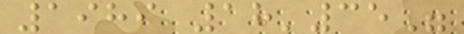1989 18'35"
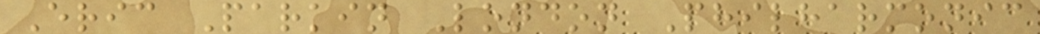Eric Parkin London Philharmonic
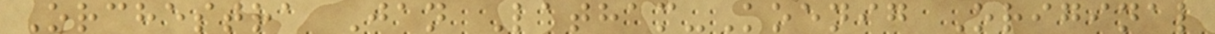Orchestra Jan Latham-Koenig Original
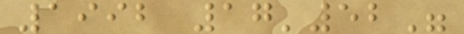1992 17'52"
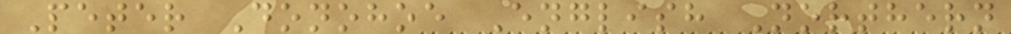Peter Donohoe English Northern
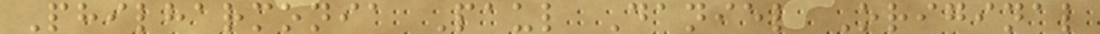Philharmonia Paul Daniel Original
